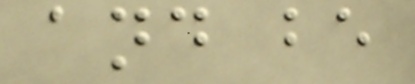and be
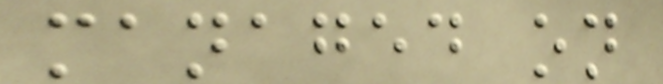managed on
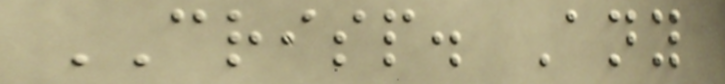CRISP. Any
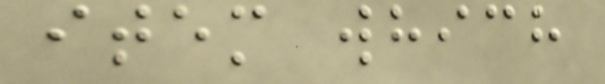item which
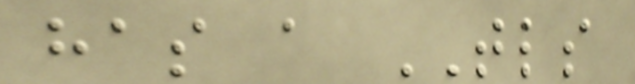has a TLS
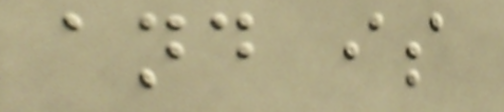and is
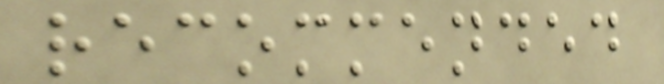recommended
